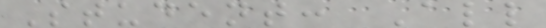Student: All
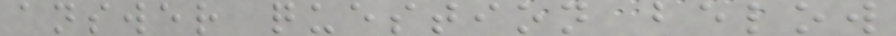answer question below
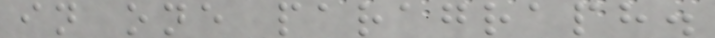in one paragraph.
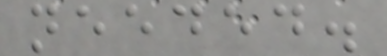needed.
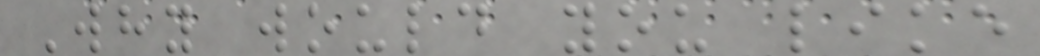Why would you like
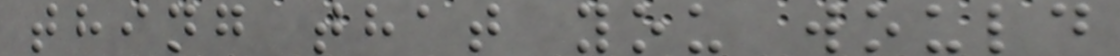thing that you would
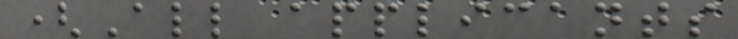(All applicants
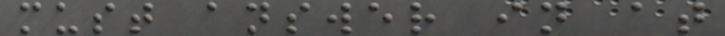must answer in at
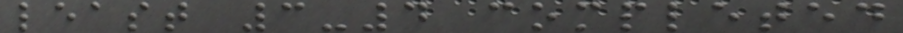least 3-4 completed
